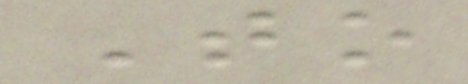To
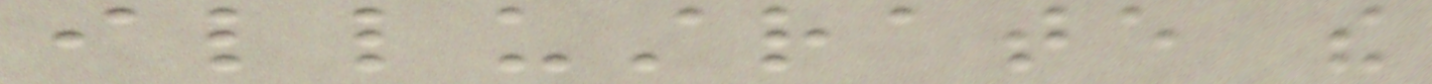illustrate the
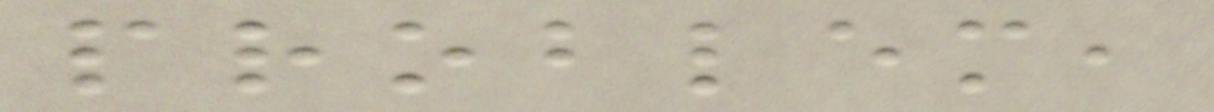problem,
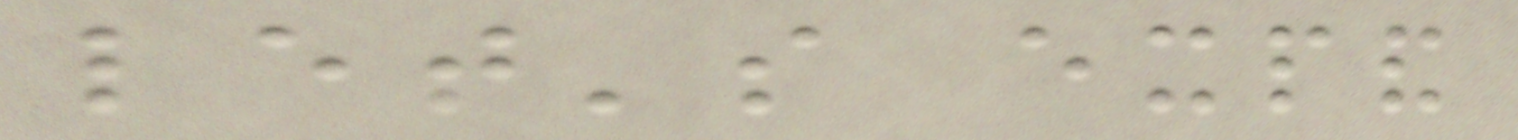let's expand
